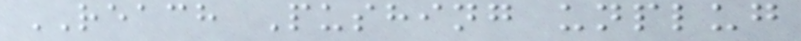REACH Pushing unplug
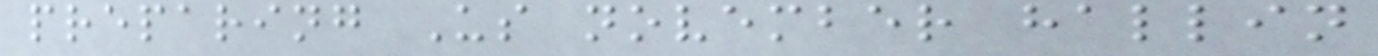preparing Us november hallin
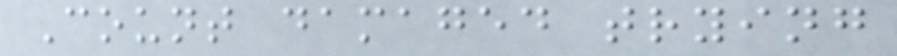Count damaged trying
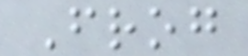Frog
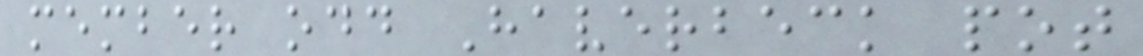member odd Haverbeck pot
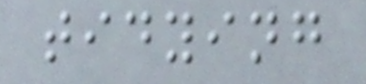tidying
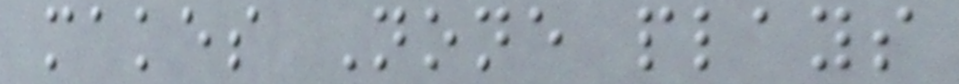makes None plays
